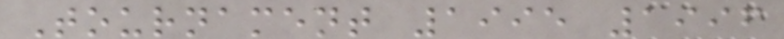Tournament 1995 1996
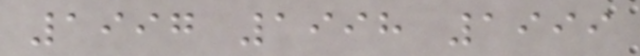1997 1998 1999
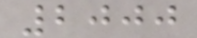2000
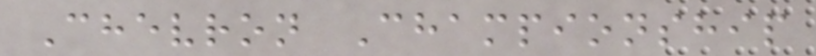Chevron Championship
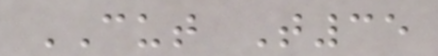CUT T35
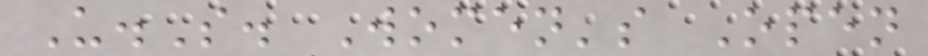U.S. Women's Open
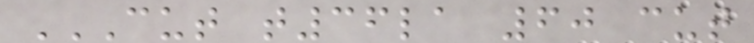CUT T36LA 60 CUT
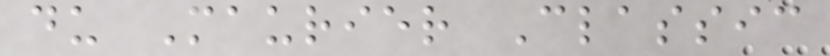du Maurier Classic
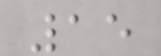15
